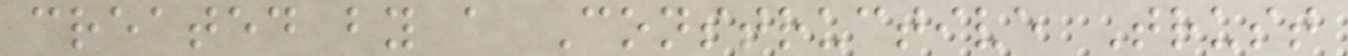created by a Constructive Trust
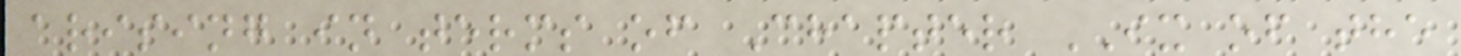arising in terms of Chapter IX of the
